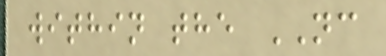within the NC
